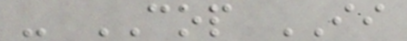- COP II
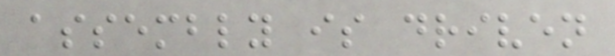assembly is driven
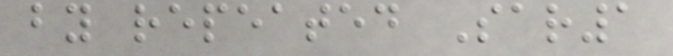by repeated Sar1
